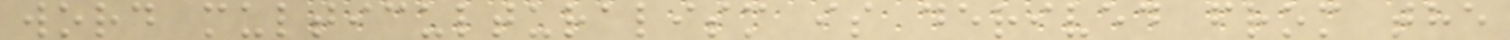word multiculturalism is derived from the
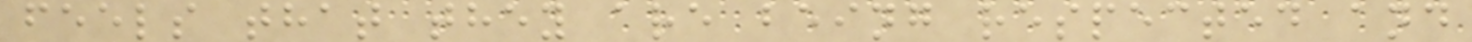feels that they are being respected and
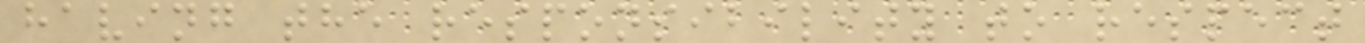having the responsibility to respect
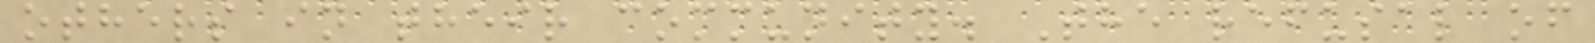others in their community. The refusal of
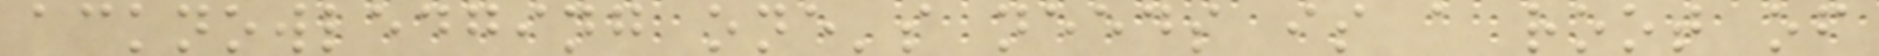acknowledging one's needs is a root of
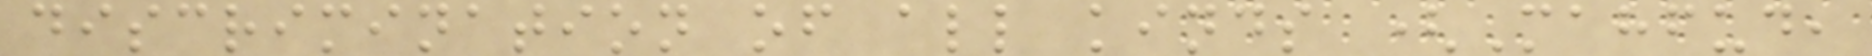discrimination of all kinds (Mahfud,
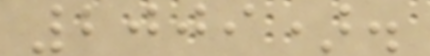2009).
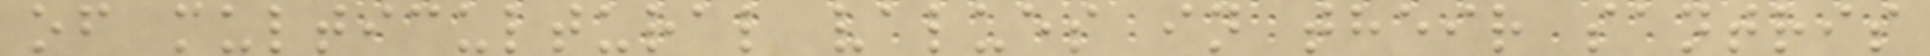of multicultural values in their santris
